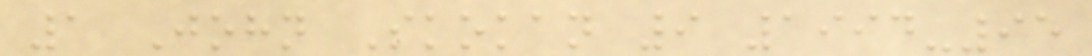1 John Skokan 9 1994-95
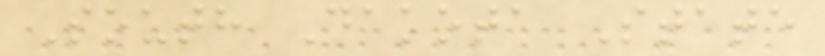South Dakota State
